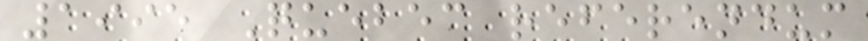1995 Quebec referendum
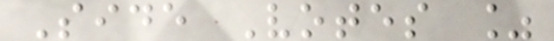Side Votes %
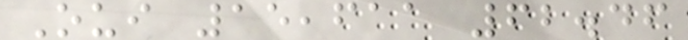Oui 15,611 62.46
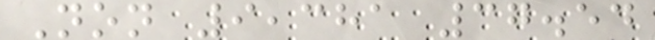Non 9,381 37.54
